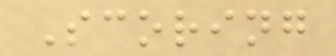Scoring
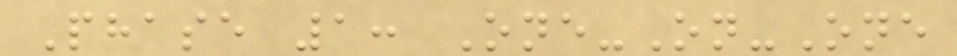Phase 1: One-On-One
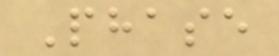Phase
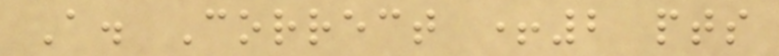A. Correct +2 pts
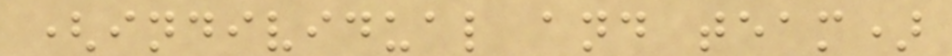(individual and team)
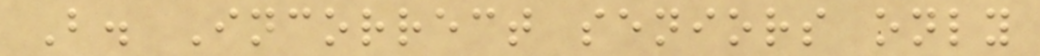B. Incorrect seniors only
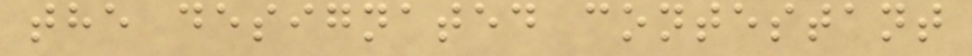the designated contestant
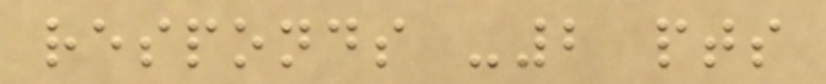responds -2 pts
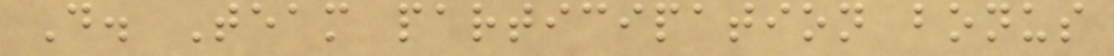D. Team participation bonus
